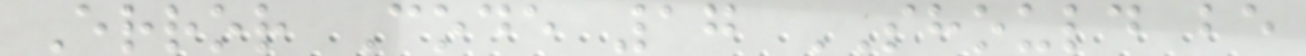Error Code 17 SHOULD be
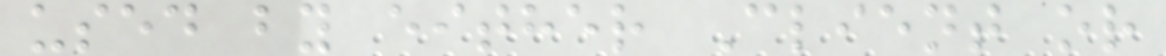used by either Client or
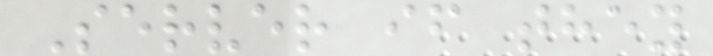Server if they
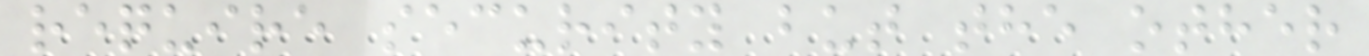require security but the other
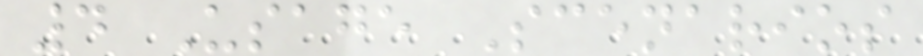4 Usage Scenarios
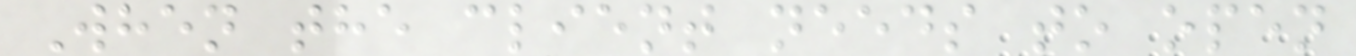When the client needs to open
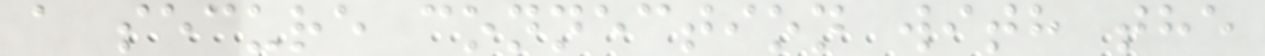a secure connection with the
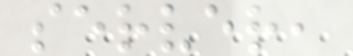server,
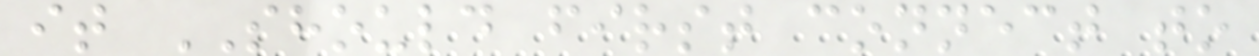it SHOULD first connect to
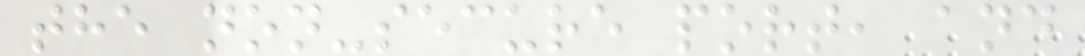the non-secure port, and
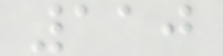110
